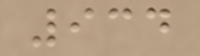934
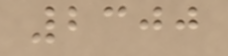2300
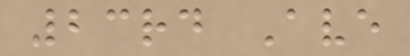23rd Ave
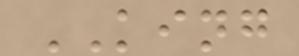KING
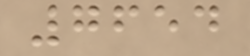7654
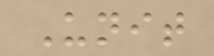Unit
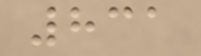831
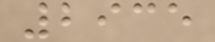2935
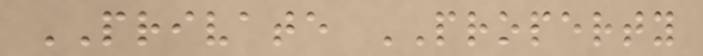PRIVATE PROPERTY
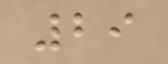29
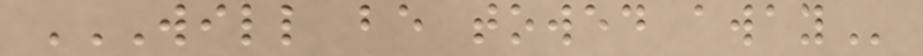WILL BE TOWED AWAY
